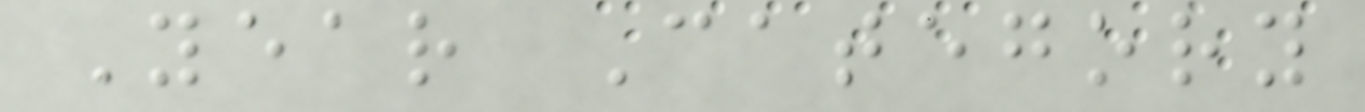Year Category
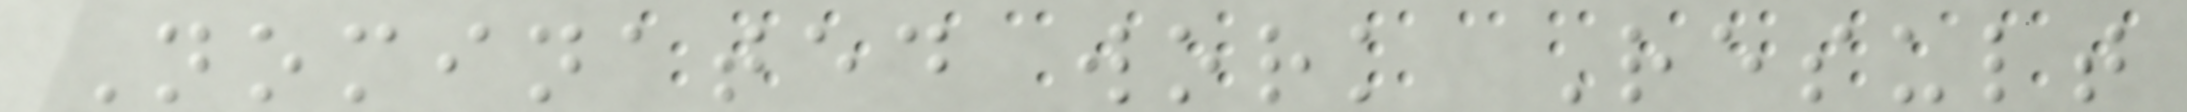Nominated work Result
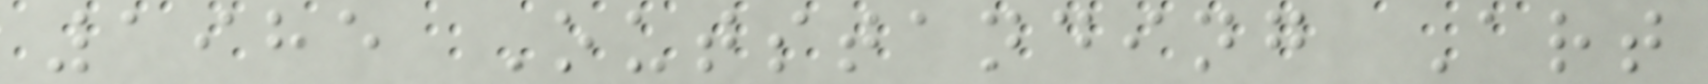1985 Outstanding Art
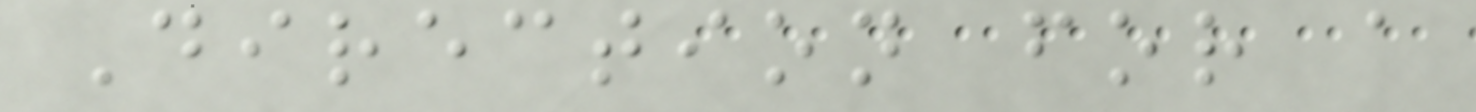Direction for a
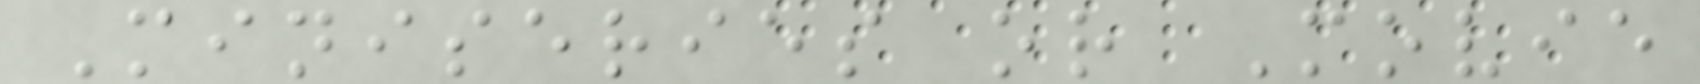Miniseries or Movie
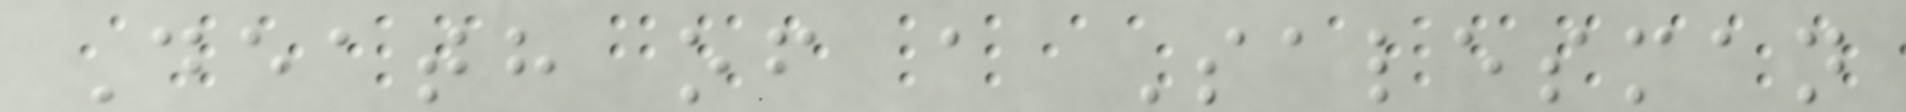Death of a Salesman
